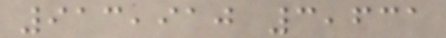913,910 3,631
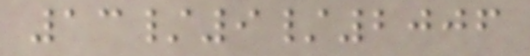13/9/2006
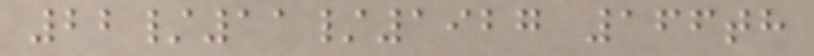22/11/1927 166th
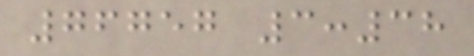76757 3:38
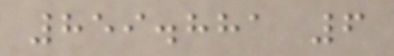859.881 6
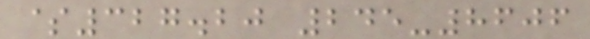$327.20 245-8606
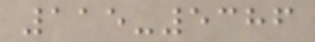115-5386
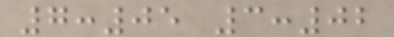7:05 3:02
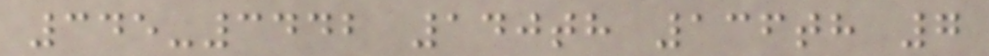345-3442 140th 136th 7
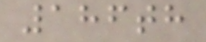186th
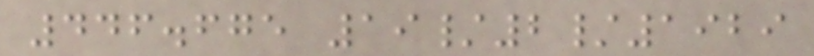446.675 19/2/1929
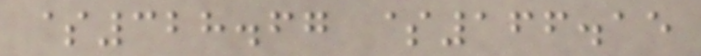$328.67 $166.15
